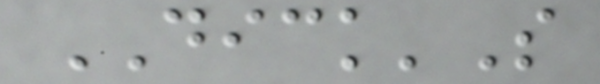DICK'S
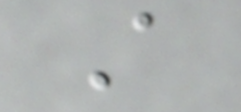A
